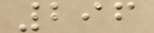296
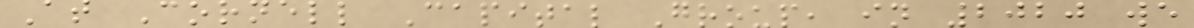At Cornell Capital Group, in 2020 we
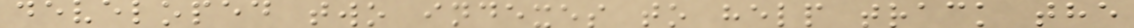developed two indexes to help track the
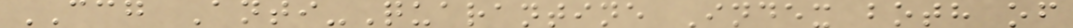CCG Anti-Quarantine Index both of
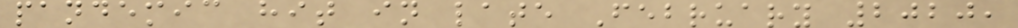pandemic hit in late February 2020,
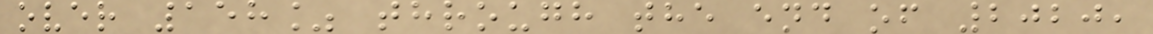over 158% through the end of 2020,
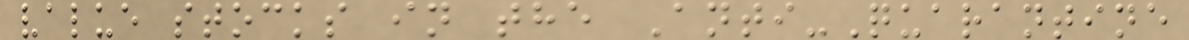value stocks in the Anti-Quarantine
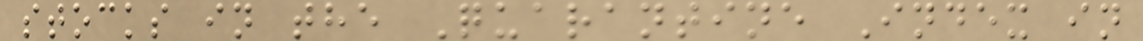stocks in the Quarantine Index in
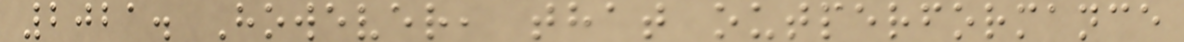2021. However, that outperformance
